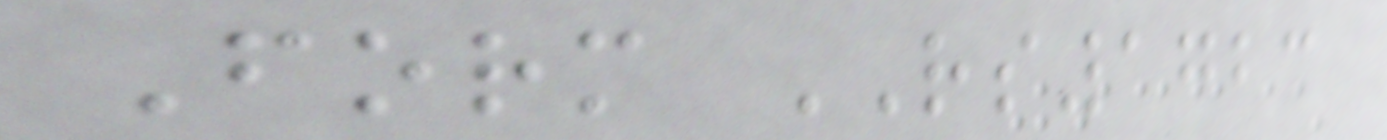Form RS1723
